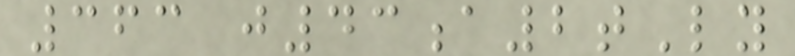363 j43a2tLy
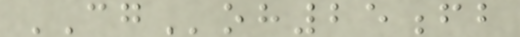CGoh25fb
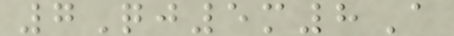7Qj5m8A
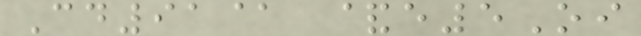Cd91@ &e5Oi
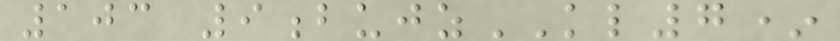103 9bujzKL7*
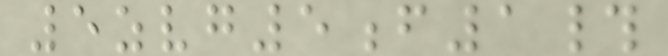5zvg5f1#
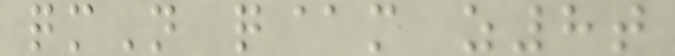qmN q@m z8t
